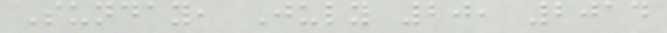Sunday, July 20, 2014
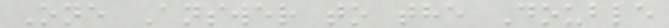One Answer to the Double
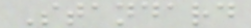Standard
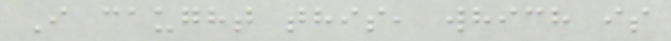I caught this, which is
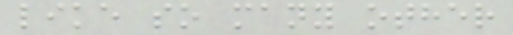like so many other
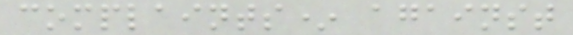complaints* against
